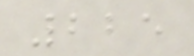225
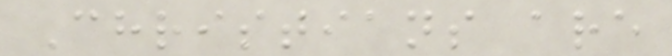Christians are
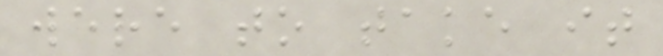were to take it
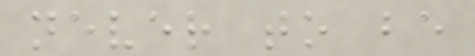never to be
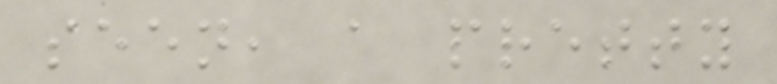seen, a pretty
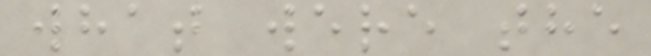what were the
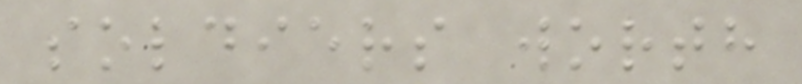soldiers worth
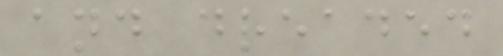and dreaded
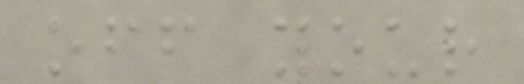off your
